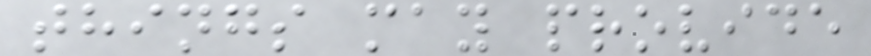things may provide
